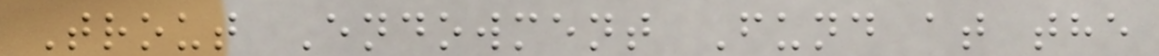Trout Endowment Fund at the
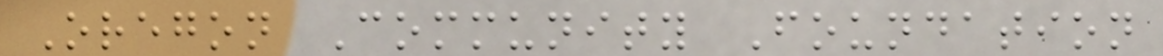Oregon Community Foundation
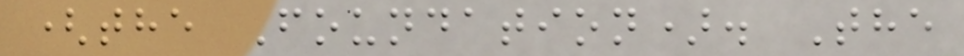(the Foundation). The
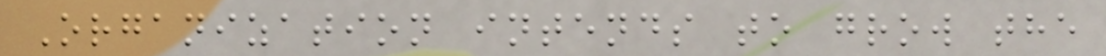Organization intends to grow the
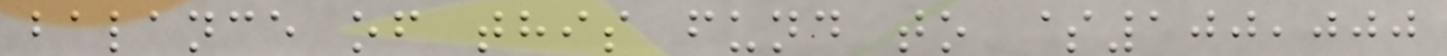balance of this fund to $100,000
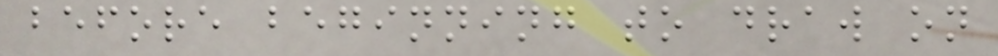before beginning to draw on
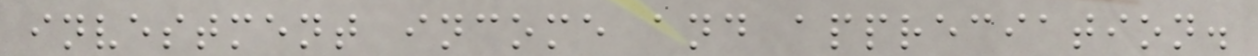investment income and appreciation.
